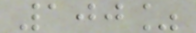100%
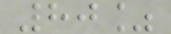80%
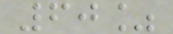60%
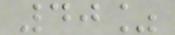40%
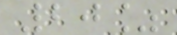20%
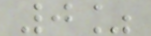0%
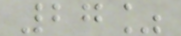27%
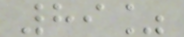89%
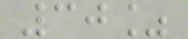30%
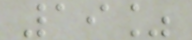19%
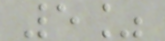5%
